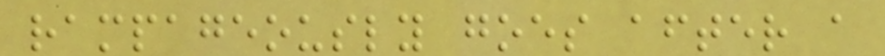rampageously goes after a
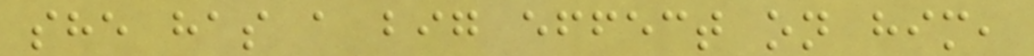she has a big effect on him,
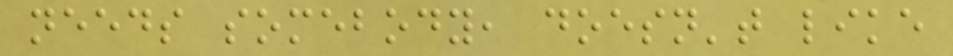needs somebody, doesn't like
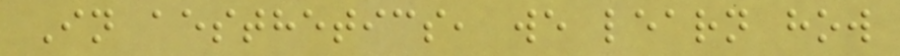In aesthetics, we learn how
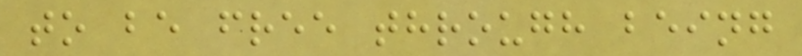to be free through being
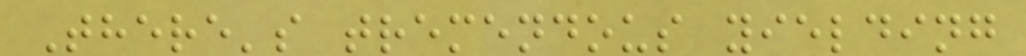There's tremendous yielding
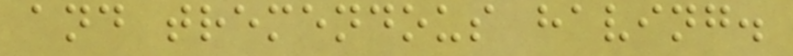and tremendous having.
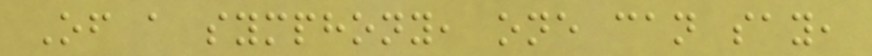Of a symphony, one can say,
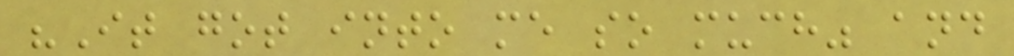"It got into me so much" and
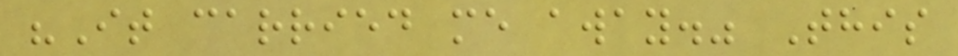"It carried me away." This
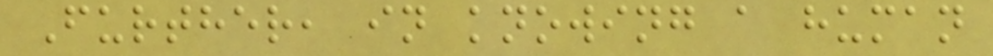Further, in knowing a human
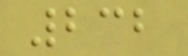232
